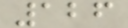126
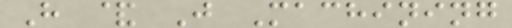H & J Machining
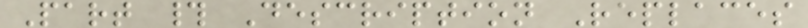Part # Description Replaces
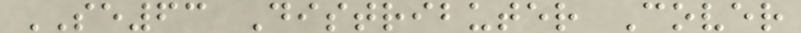SE63 Distributer Cover
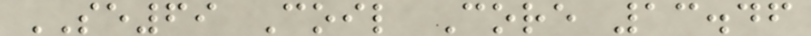SE69 Coil Core 13.46
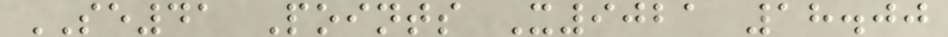SE41 Points X9021 18.00
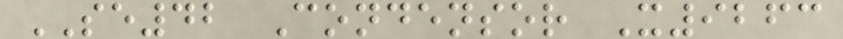SE42 Condensor X9263
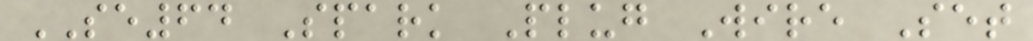SE64 Spark Plug Wire Set
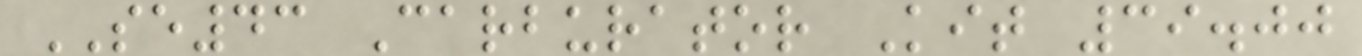SE43 Carburator Kit 39.00
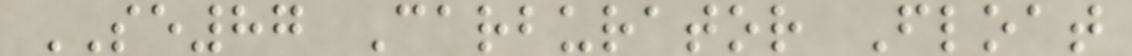SE87 Carburator Float
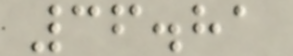36.81
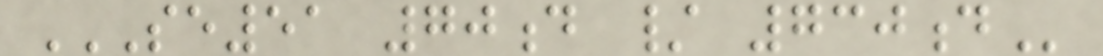SE51 70D / 730D
